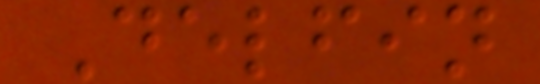Delfin
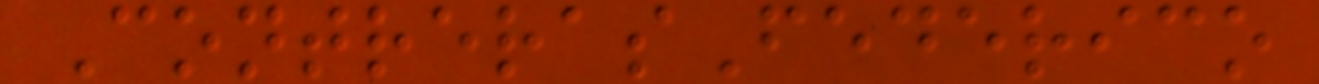ContrerasFederico
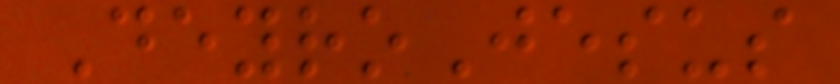DeyroJesus
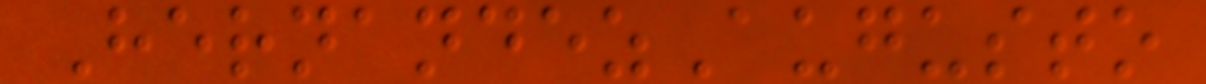HernandezAugusto
